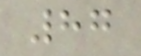87
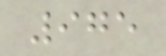975
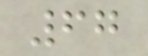67
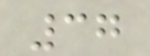37
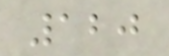120
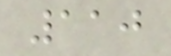110
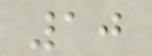10
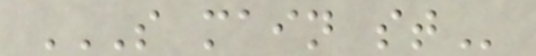S MAIN ST
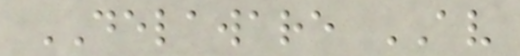DELAWARE AV
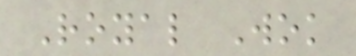Royal Wok
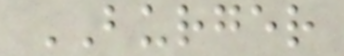BURGER
